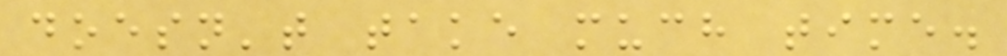doesn't take much time.
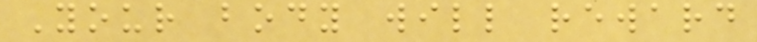Your body will reward
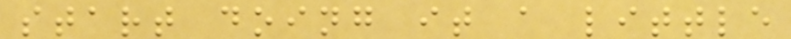start doing it a little
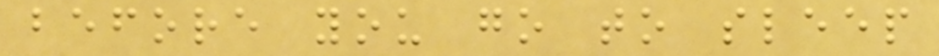before you go to sleep
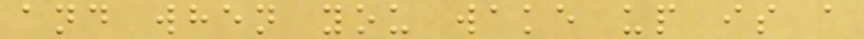and when you wake up is a
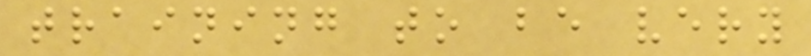training to be very
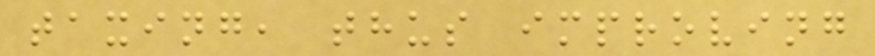taxing, thus improving
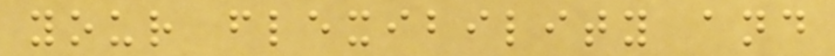your flexibility and
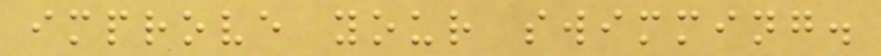improve your swimming.
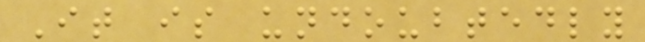It is undoubtedly
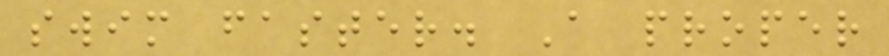swim faster. A proper
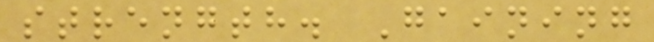strength. Gaining
